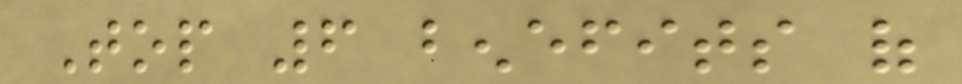Top 6 benefits of
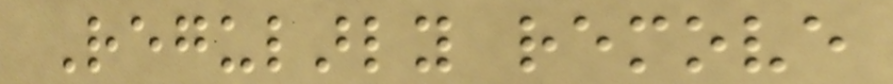Regularly remove
